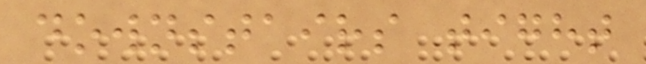downstairs tight
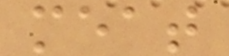meat
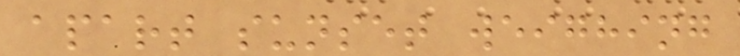apart sunset weighing
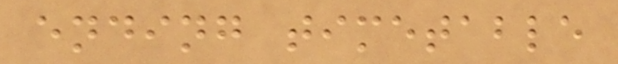ending timetable
